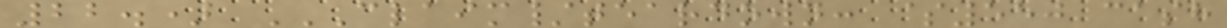22.) CLAIM/TEARDOWN: $550 CASH
